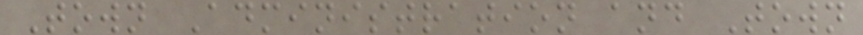Town Administration and Town
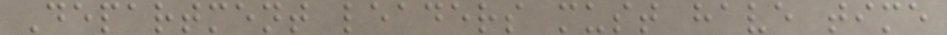Department leaders must have time
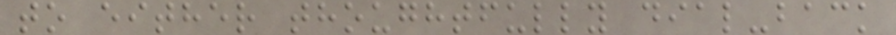to either thoughtfully dial-back
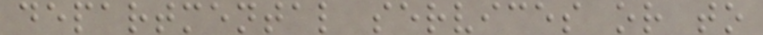departmental services or to
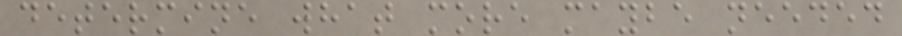determine what more maybe needed
